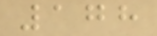178
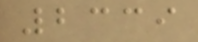2339
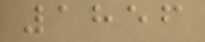1856
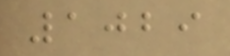1029
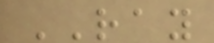RAY
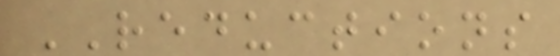REDUCTIONS
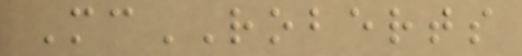McROBERTS
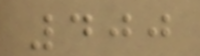400
